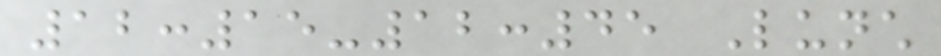12:15-12:45 Lunch
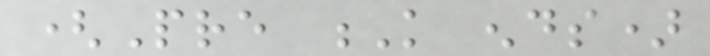(Pre K ends)
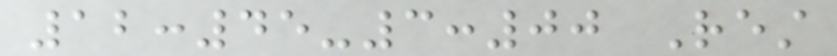12:45-3:00 Rest
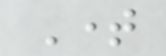Time
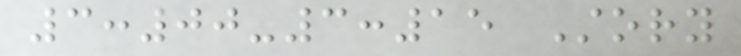3:00-3:15 Story
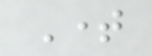Time
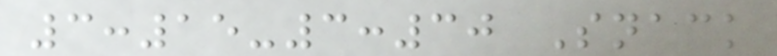3:15-3:30 Snack
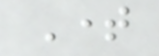Time
